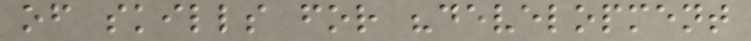of skills for "development
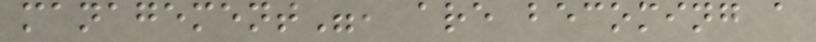management", are becoming a
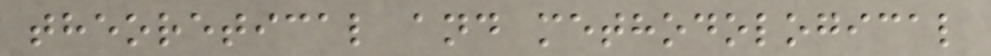theoretical and methodological
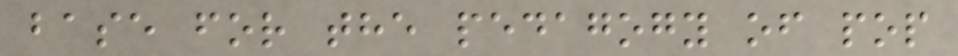base for the pedagogy of pop
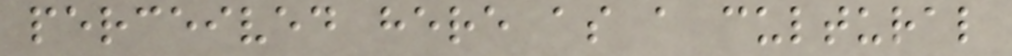perceived here as a cultural
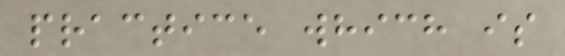practice which is
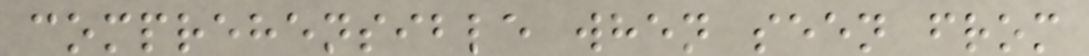comprehensible when seen from
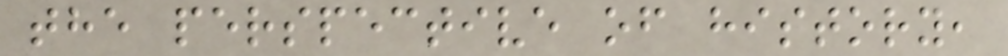the perspective of history,
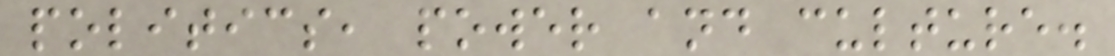politics, power and culture.
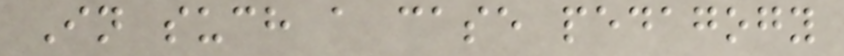In such a case pedagogy
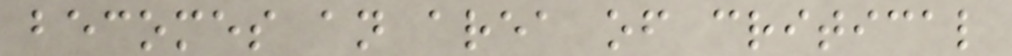becomes an area of critical
